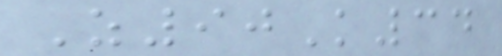Z90K34
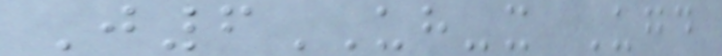J6UH-x Ugd
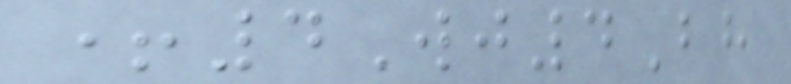+4Wj4Bh
